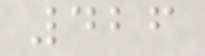426
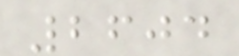2604
